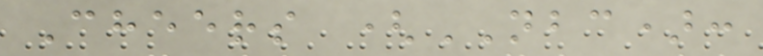Cheers (NBC):
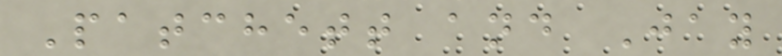Patchett and Jay
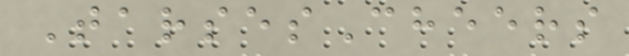TarsesCheers
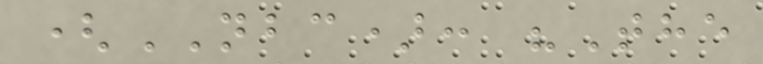(NBC): "The
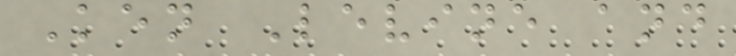Ken Levine and
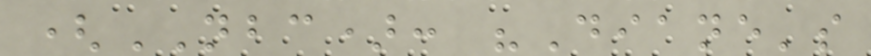(NBC): "Diane's
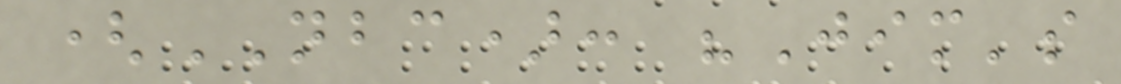(NBC): "Jim's
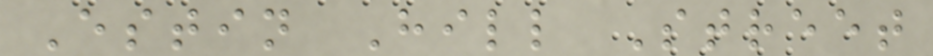Estin Hill Street
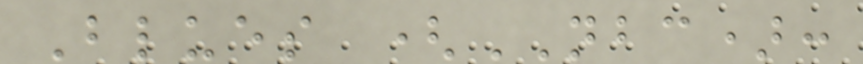Blues (NBC):
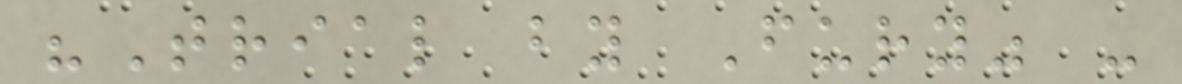"Trial by Fury" -
